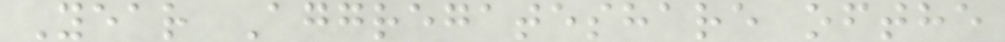Year Aggregateshare ofthe
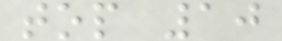top 10
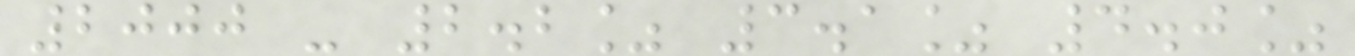2000 - 2.2% 3.1% 4.0%
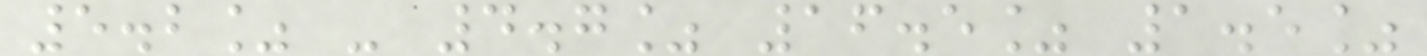5.2% - 4.7% 16.5% 1.5%
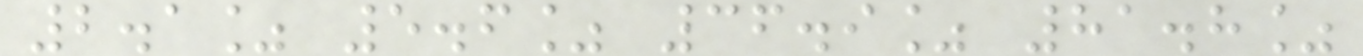2.1% 5.6% 36.9% 81.8%
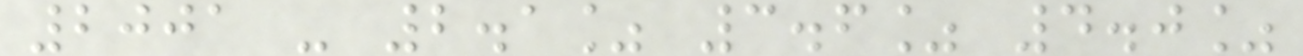2001 - 2.1% 3.6% 4.0%
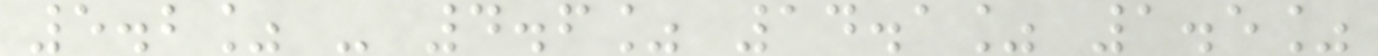5.2% - 4.6% 14.1% 1.5%
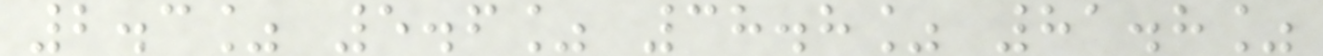2.3% 5.6% 38.8% 81.8%
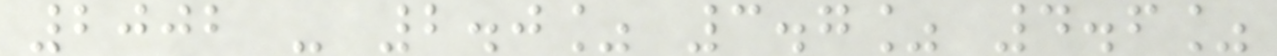2002 - 2.0% 3.7% 4.6%
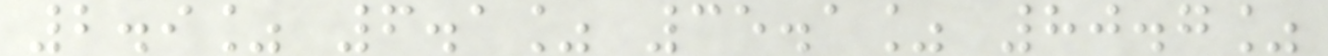2.9% 6.1% 35.1% 80.7%
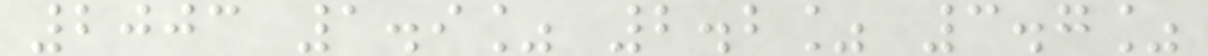2003 1.9% 2.2% 3.7%
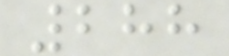288
